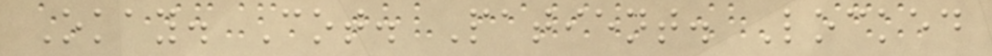Okay. Cot. Patient. Locked
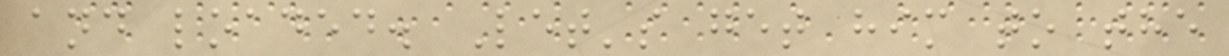and loaded. Let's get him to the
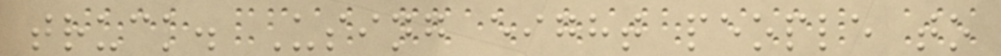truck. Using eight people to
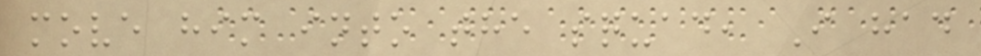move him into the squad, I had
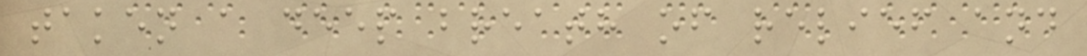taken a deep breath of relief and
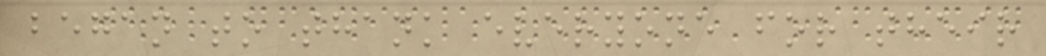began to thank everyone for their
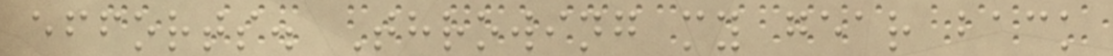efforts. Throwing my gear back
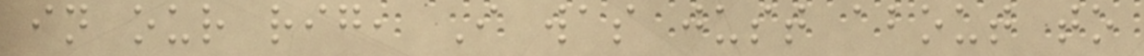in our rig, I was just about to
